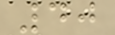40
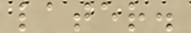later.
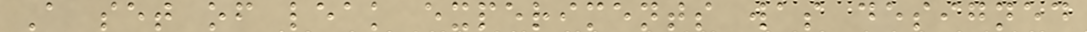A set of leak experiments was designed
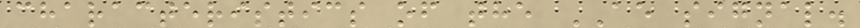characteristics of the AE signal.
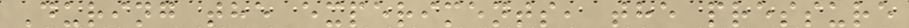During the experiments, the pressure
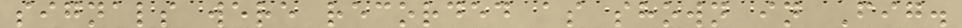signals were recorded as shown in Fig.
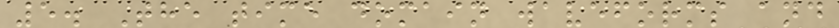5. The time domain waveforms and
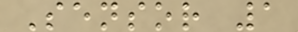Sensor 1
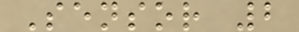Sensor 2
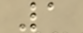1
